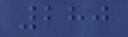280
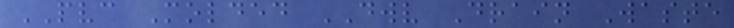PVC Molded DWV Drain Waste
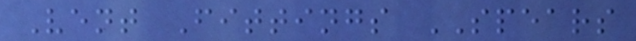Vent Fittings SPEARS
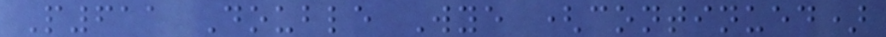P611 Double Wye (continued)
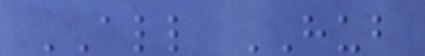ALL HUB
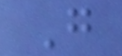G
